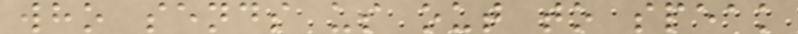who sends us out to speak
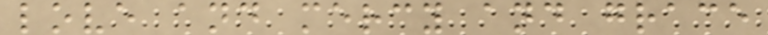love and mercy and grace
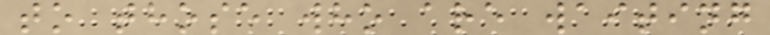to those who are waiting
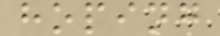hoping
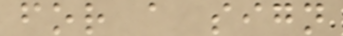for a sign
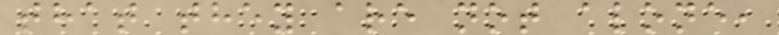that they are not alone,
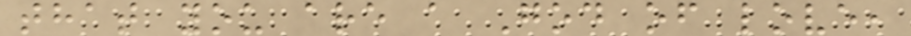that you are a God of love,
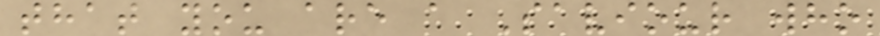that you are a Saviour who
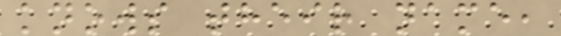knows their name,
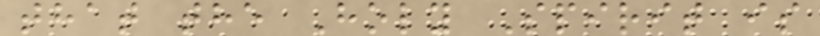that the Holy Spirit is
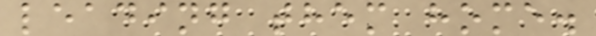leading them home.
